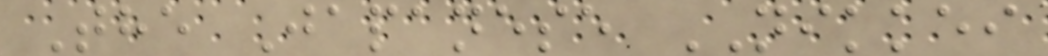The Japanese NIKKEI
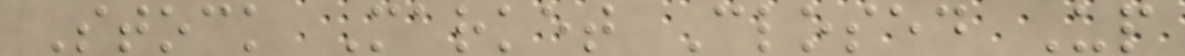Stock Market Closed Up
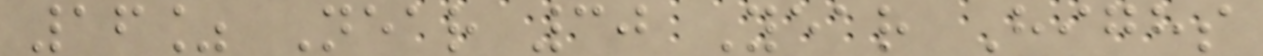16% Near 30 Year Highs
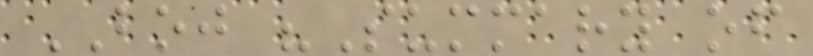BOJ "Summary of
